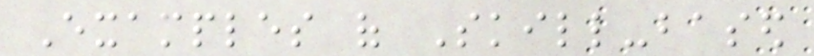Examples of Skill-based
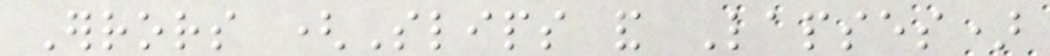Errors (Slips and Lapses)
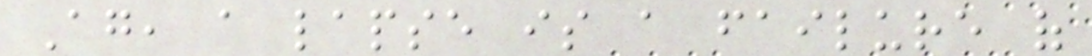Again, a lapse is a failure of
